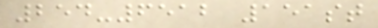254-6512 151st
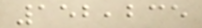152,235
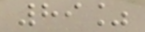89%
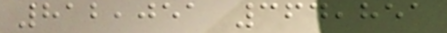812,051 364,851
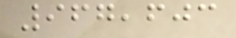967,603
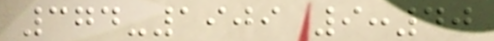374-1909 9:40
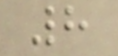8
